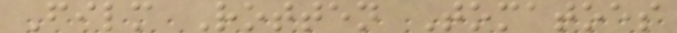Film Rotten Tomatoes
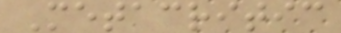Metacritic
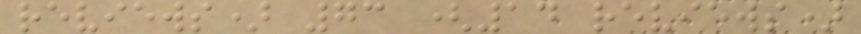reviews) 73 (14 reviews)
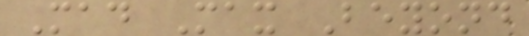Mad Max Beyond
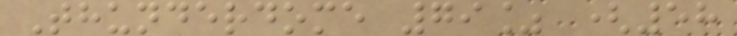Thunderdome 79% (58
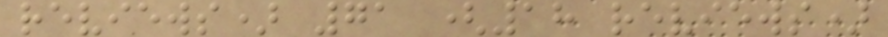reviews) 71 (18 reviews)
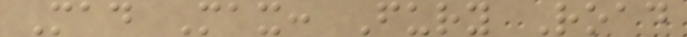Mad Max: Fury Road
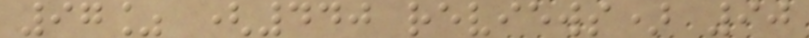97% (440 reviews) 90
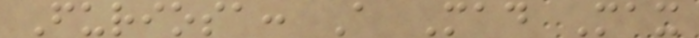Furiosa: A Mad Max
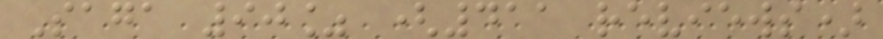Saga 90% (411 reviews)
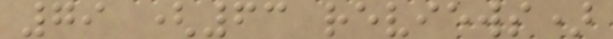79 (63 reviews)
